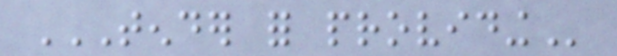TENDER FOR PROVIDING
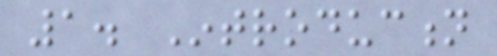1. Introduction
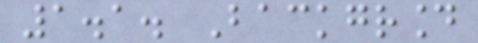1.1. Background
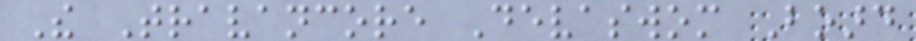The Travancore Devaswom Board
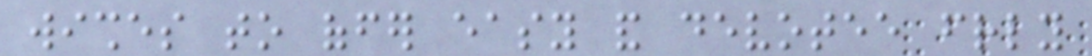wishes to offer easy and devotee friendly
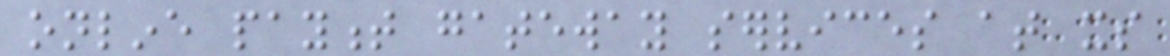online payment gateway services at its
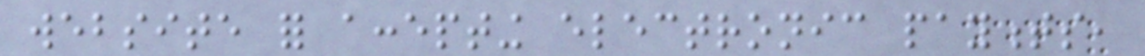website for accepting electronic payments,
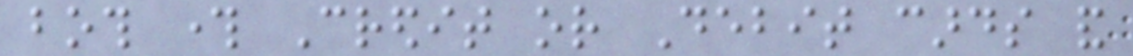both through Credit or Debit cards and
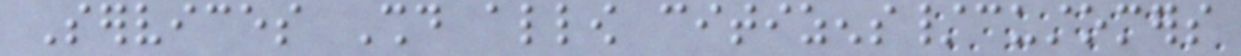Services Should allow citizens/customers
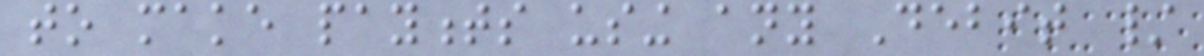to make payments using any Debit /
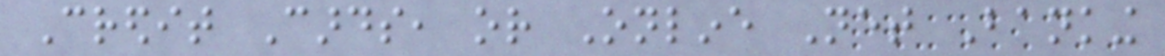Credit Cards, or Online Net Banking
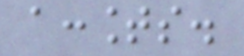accounts.
